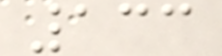133
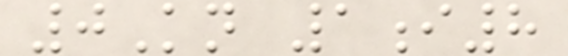0Kn 1i8
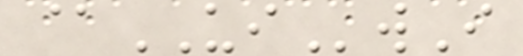@UIwI
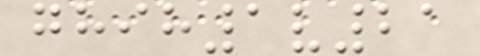ghih1v21
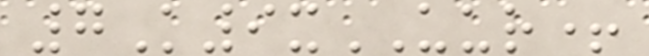7K9xUUR+
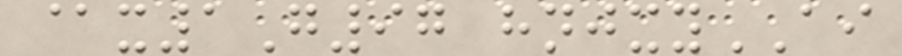@x1G97 hnjxyAI
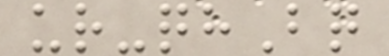ur-qhBq
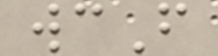wcF
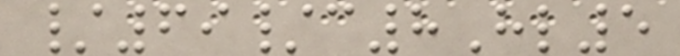/69/c8Hl5
